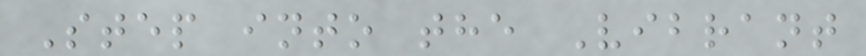Step into the Vibrant
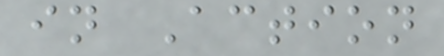in Action
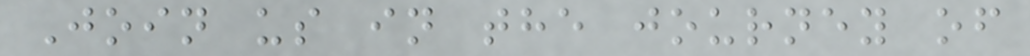Join us in the journey of
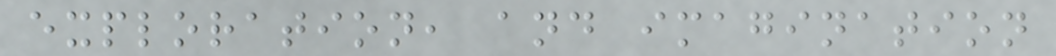exploration, and imagination
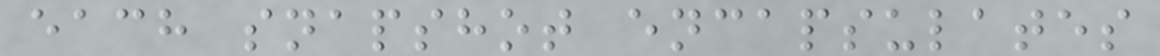each snapshot encapsulates
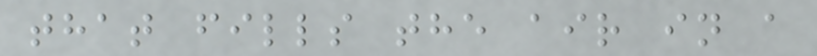that fills the air in a
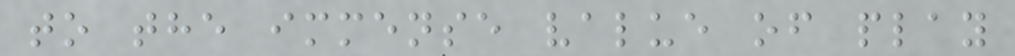to the immense value of play
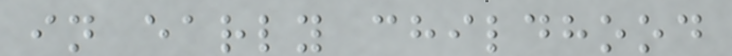in early childhood
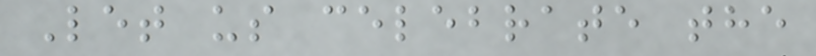Let us celebrate the
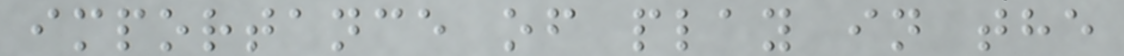importance of play in the
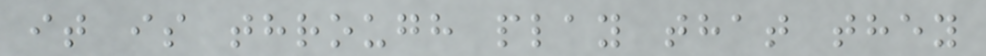it is through play that they
